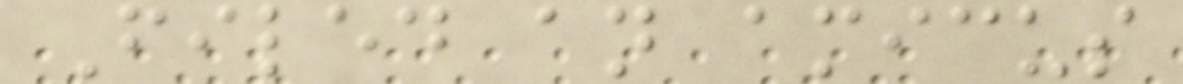Filed an amicus
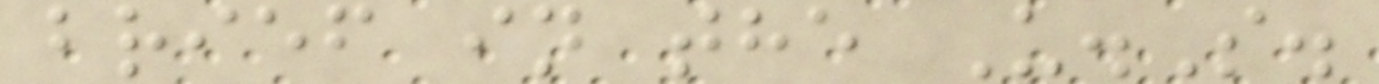brief in the U.S.
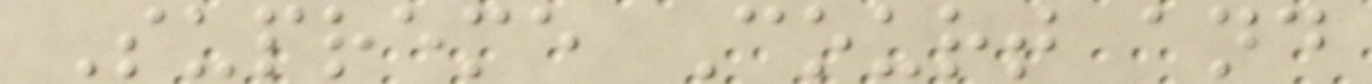Supreme Court and
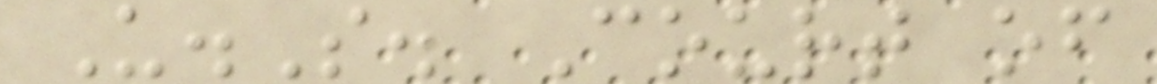U.S. Court of
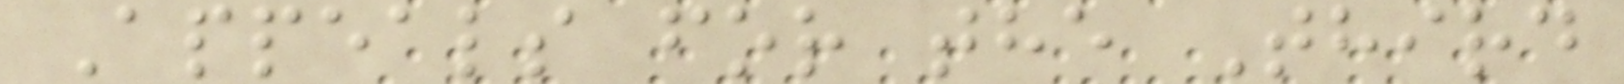Appeals for the Third
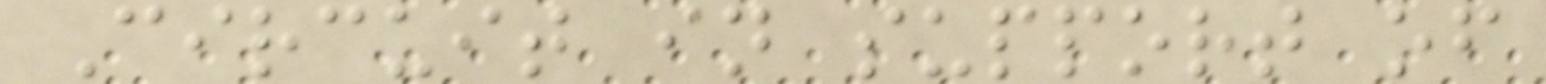Circuit in support of
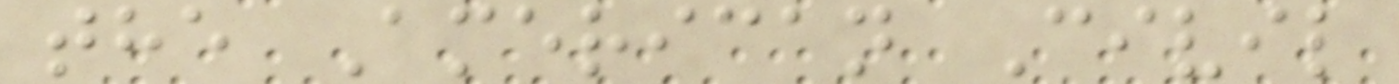the American Civil
